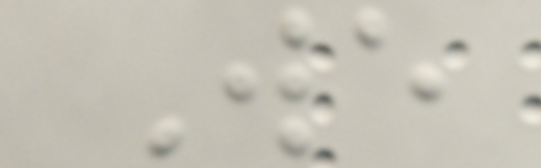We
